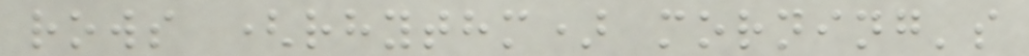rows (rhythm) morning's
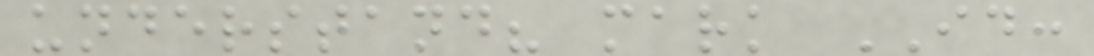understand? mark ID:
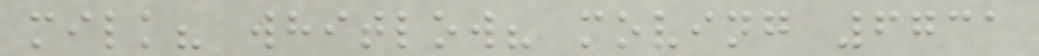milk? whitlow? moving 6731
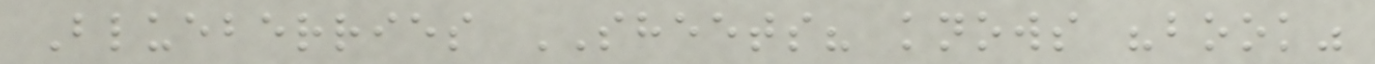Blueberries SHEETS? knows "book"
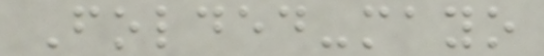Folded-mayo
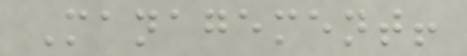Management!
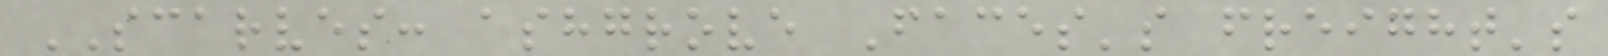SCARVES: ashgrove Faces's freight's
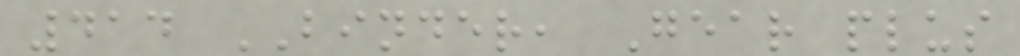414 BINDER, Gear plus
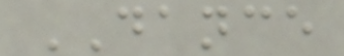DANCE
